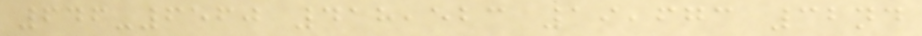646-6560 418,523 19,673 32nd
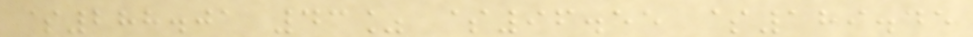$288.01 43% $96.55 $189.45
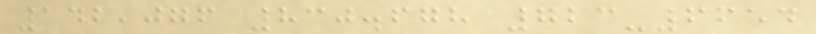142,076 830.678 723-6654
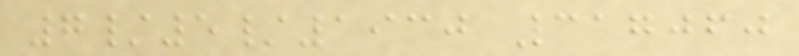7/5/1930 317060
